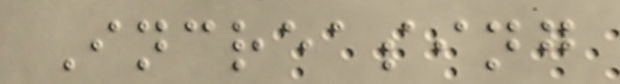Increasing
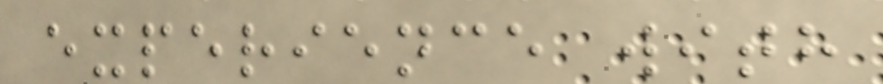experience with
